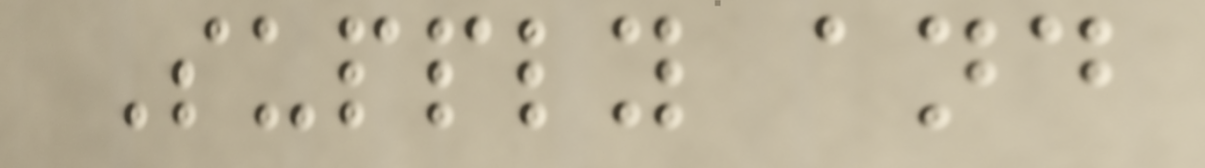Supply and
